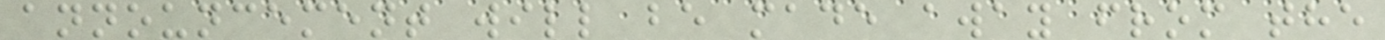announcement will be made away from the
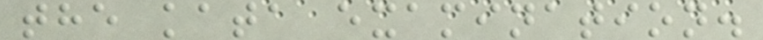the kata examination.
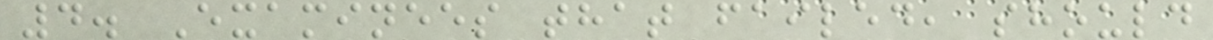4. Examinees that failed, should
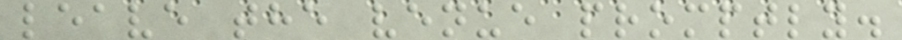leave the venue promptly.
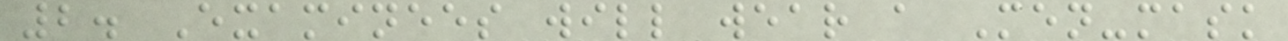2. Examinees will wear a Men-mask
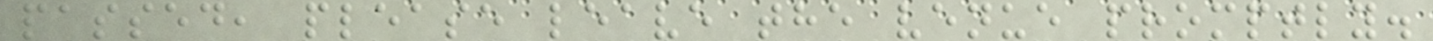passed, please leave the venue promptly.
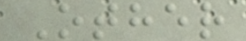Other
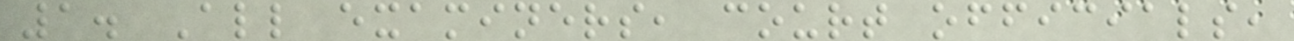1. All examiners, court officials,
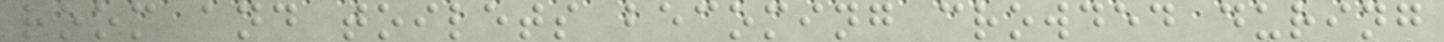room and toilets becoming crowded during
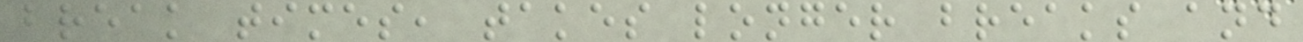break times, takes longer breaks and
